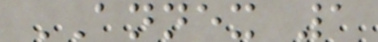ANNEX 1
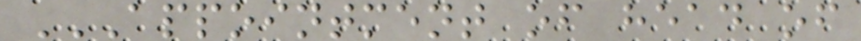APPOINTMENT OF HEAD OF
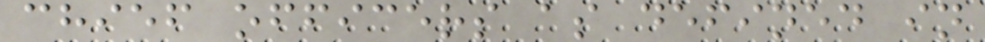chief officers as defined in
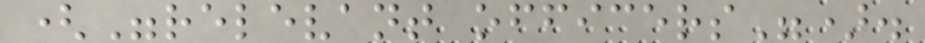("relevant officers").
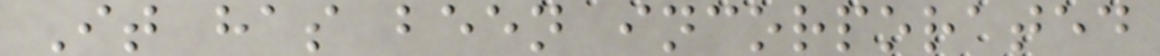It has been incorporated
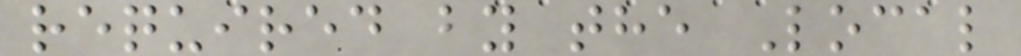required by the Local
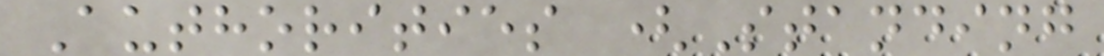Authorities (Standing
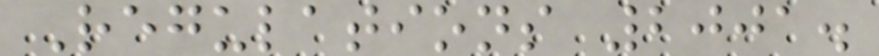Regulations 2001.
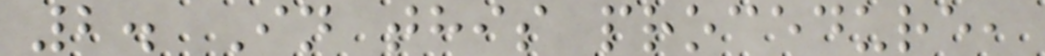2. In this procedure,
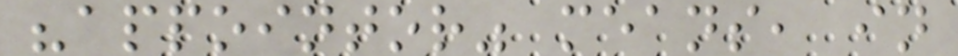"appointor" means, in
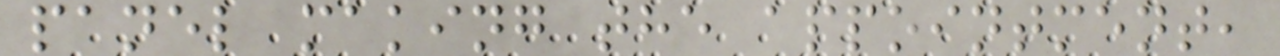panel making the appointment,
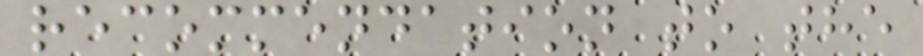recommendation to the
